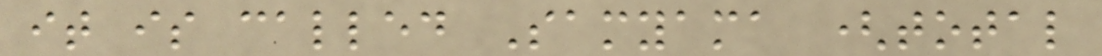it is called Samyama (total
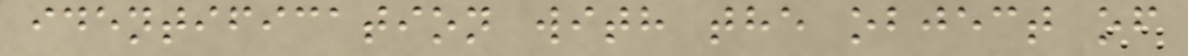identification with the object of
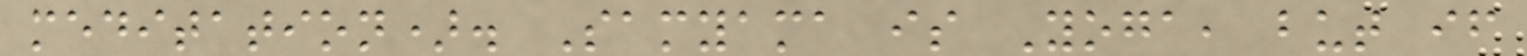meditation). Samyama is Yoga, but if
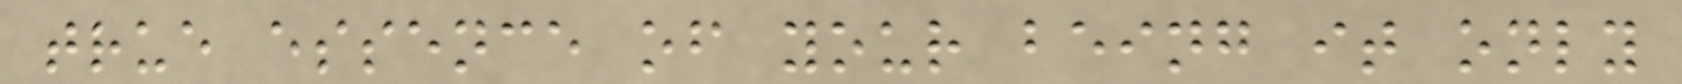true essence of your being it only
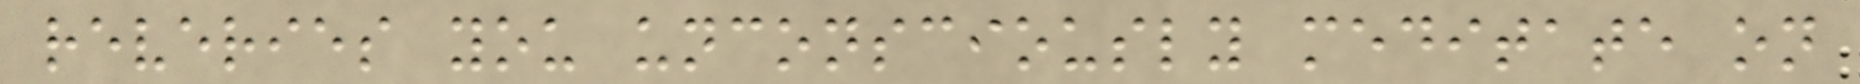reveries you unconsciously meditate on
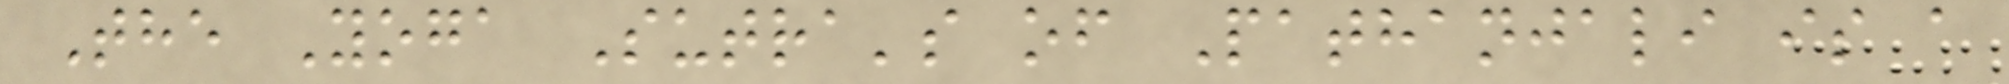The Yoga Sutra's of Pathanjali is a
